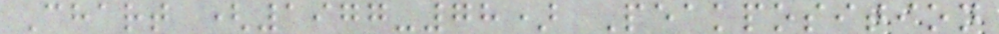Chart (1977-78) Peakposition
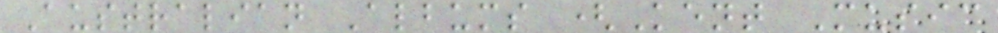Australian Albums (Kent Music
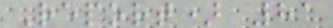Report) 81
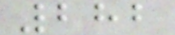282
